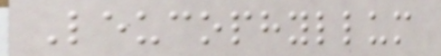Leucophyllum
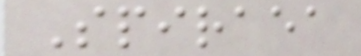Spiraea
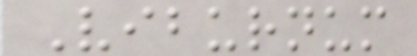Viburnum
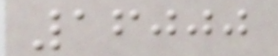16000
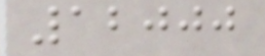12000
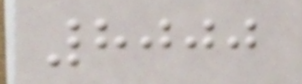8000
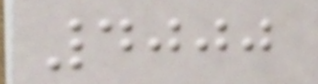4000
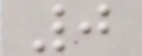0
